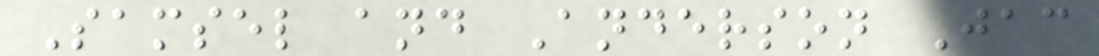Samsel and Anderson Jac
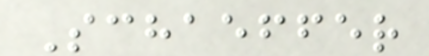Schaeffer
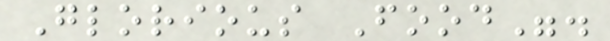Glorious Food".
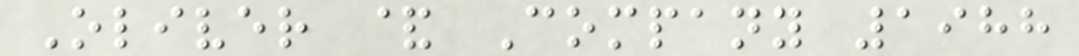Oliver & Company 1988
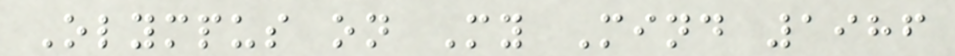Olympus on My Mind 1986
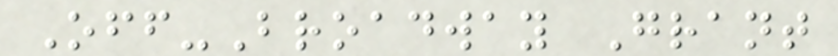Off-Broadway Grant
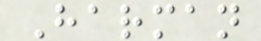Harman
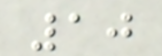10
